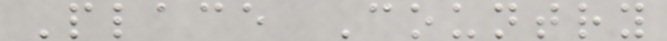Place Country
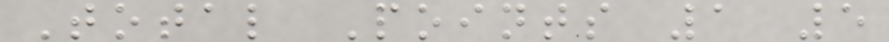Total Points 1 5
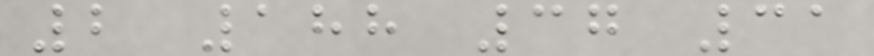2 188 37 31
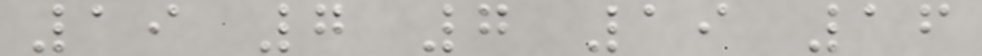19 7 7 19 16
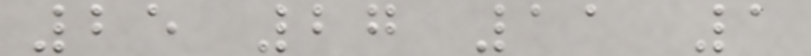25 27 11 1
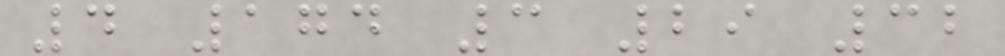4 174 3 29 32
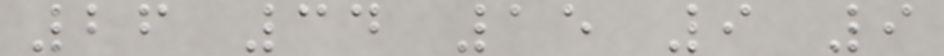26 34 15 9 9
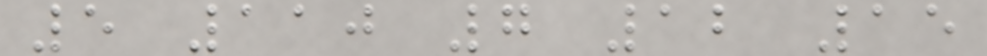5 110 7 12 15
